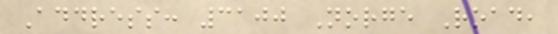Address: 3100 Norge Road,
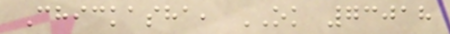Chickasha, OK 73018
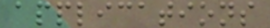applications
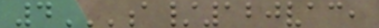4A/120VAC,
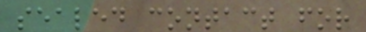sealed contact for
